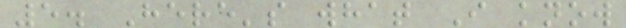5. Here's what I know
